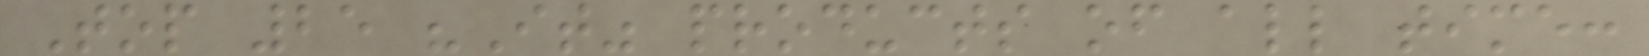Top 25 "It" products of all time:
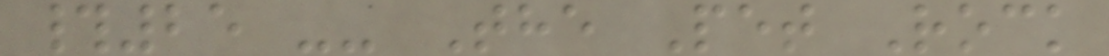#25 -- The Pet Rock
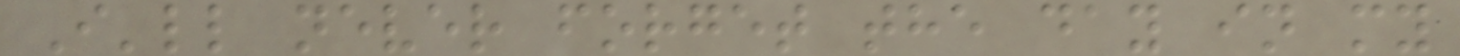I'll never forget the day in my
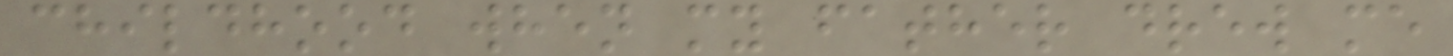childhood when my father drew me
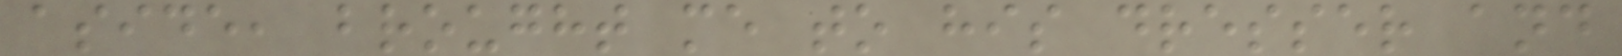aside, brought me to his dresser and
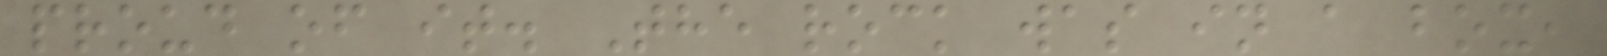proud of it. The rock was in a box,
